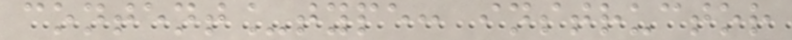content_type: instructor
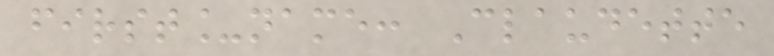first_name: Claudette
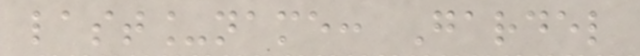last_name: Gardel
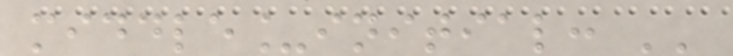middle_initial: ''
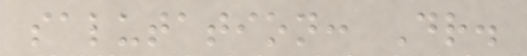salutation: Dr.
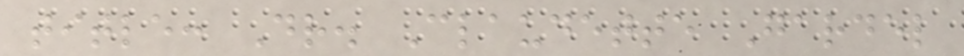title: Dr. Claudette Gardel
